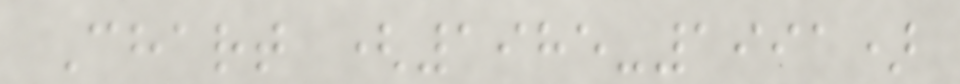Chart (1985-1991)
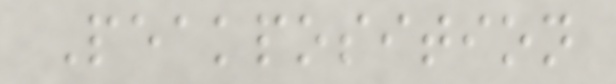Peakposition
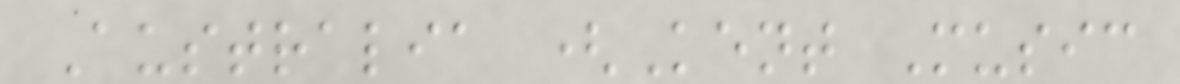Australia (Kent Music
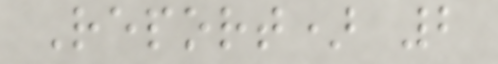Report) 2
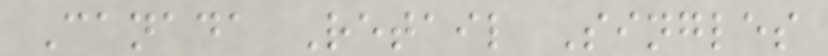Canada Retail Singles
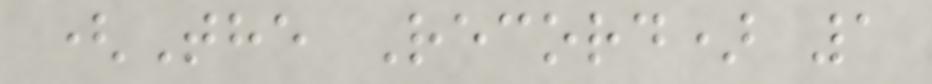(The Record) 1
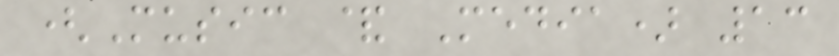(Music & Media) 13
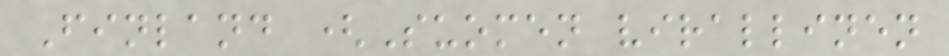Finland (Suomen virallinen
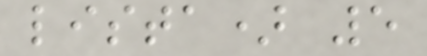lista) 5
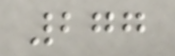277
